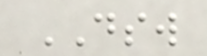DSW
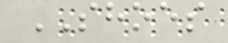SHOES
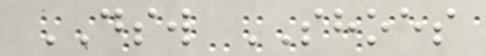DSW SHOES
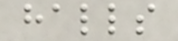halls
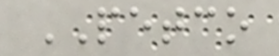PETCO
